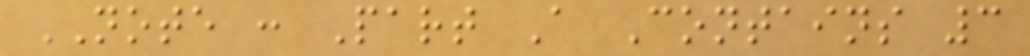NOTE : Part A Contains 3
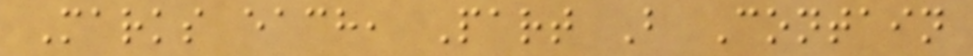Marks each, Part B Contain
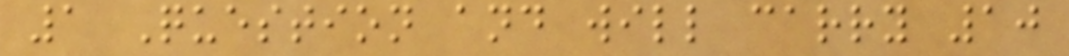1 Question and will carry 10
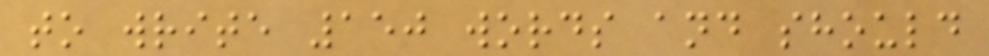to write 150 words and should
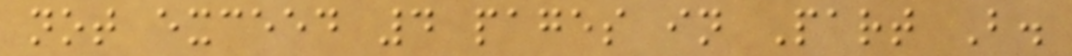not exceed 4 pages in Part B.
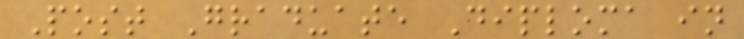Post Graduate Diploma in
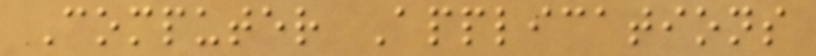Computer Applications
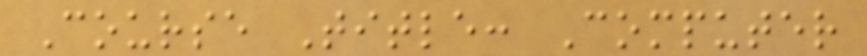Course Title: Computer
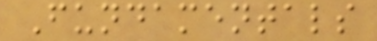Fundamentals
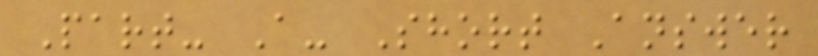Part- A- Short Answer
